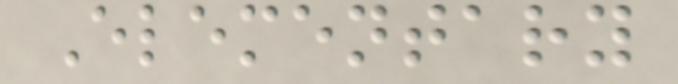Elementary
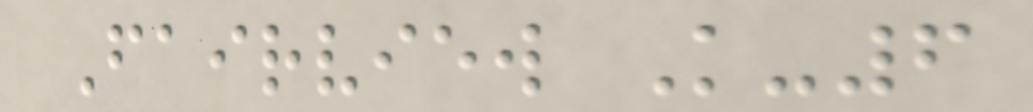Fairview K-6
